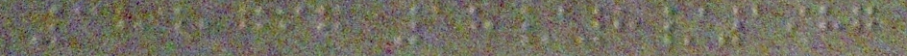384,767 18/8/1987
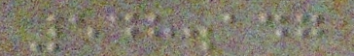548.147
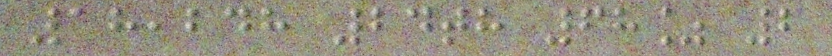18,248 24th 68% 2
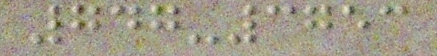747-3753
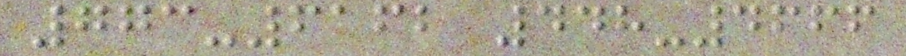773-6162 448-4666
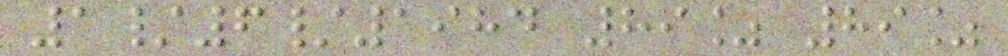1/6/1984 89% 89%
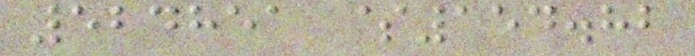524851 $154.82
